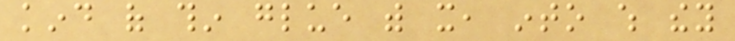kind of thin glue with it, into which they
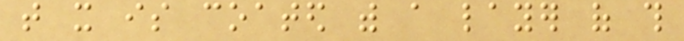that it is coated with a layer of this
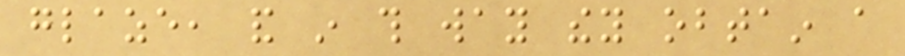glaze, and in this way they obtain a
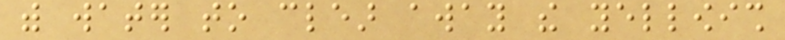with water to clear away the yellowish
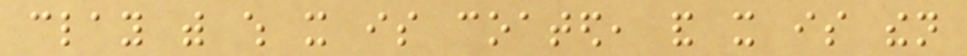clay with which it is coated, and it is then
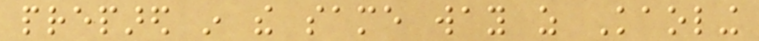prepared in the same way as Kaoling
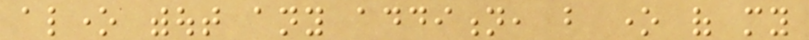alone without any addition, but one of my
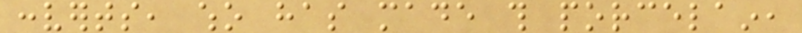converts, who has made this porcelain,
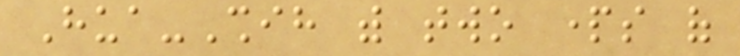Hua-Shih with two parts of
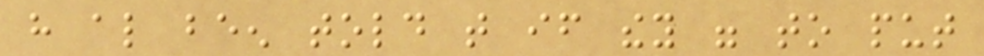have also been told that if they were to put
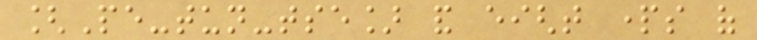[Pe-tun-tse] and eight parts of
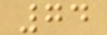74
